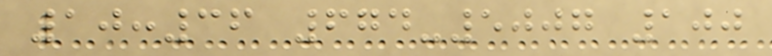10:36 674-5007 100
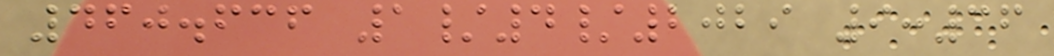460.636 1/4/2029 9:36
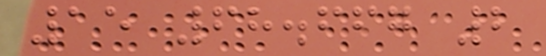15 68.667 2
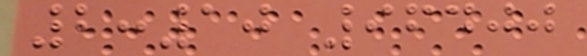2:10 96400
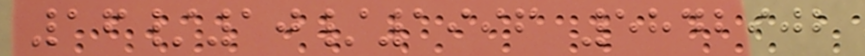16/10/1996 5842902
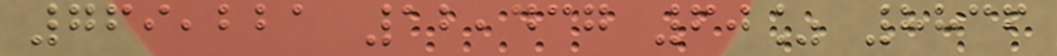769,221 12,437 60% 8836
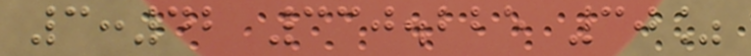3:42 330.225 30%
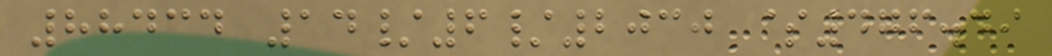88434 14/6/2030 $476.49
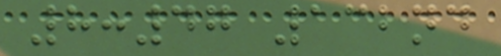8:47 132nd
